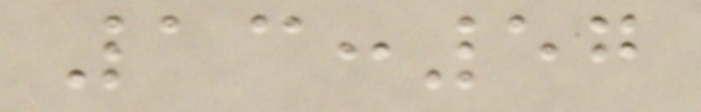13:57
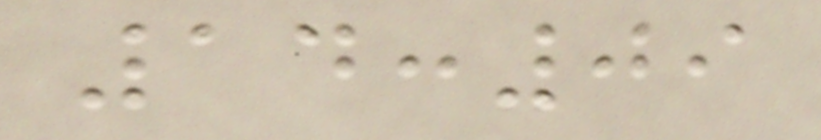14:09
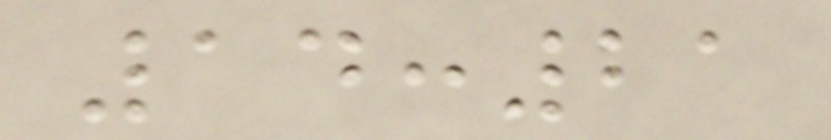14:21
